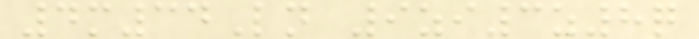4m34Ln 9zi3z8q
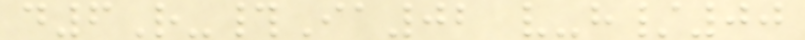d6R-#Ia02 v-h/00
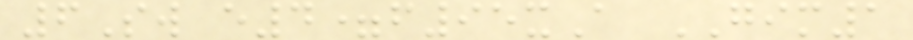6Sw e4=f95xA GIM1
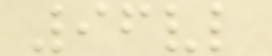96vl
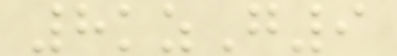8kzG9
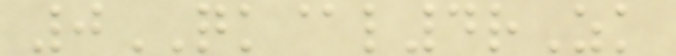0QK@l4rZk
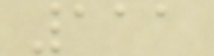111
